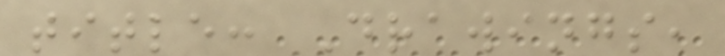title: Drawings,
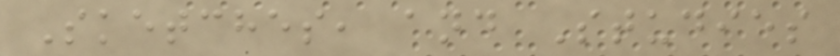Sketches, and Studies
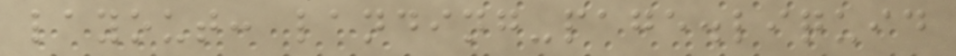layout: landing-page.liquid
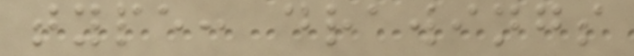type: drawings
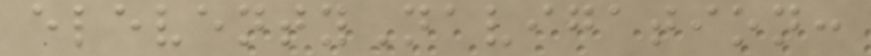eleventyNavigation:
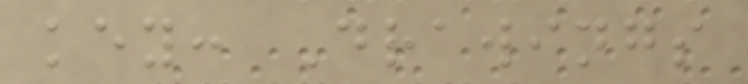key: Drawings
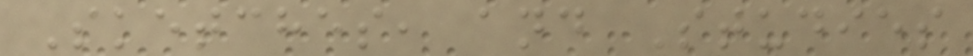Sketches, and Studies
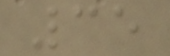35
